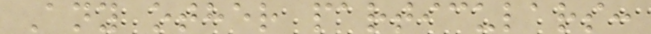Any other particulars:
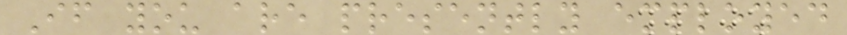If you are presently employed
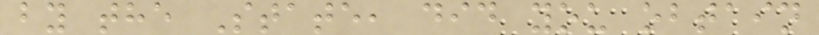by the State, did you obtain
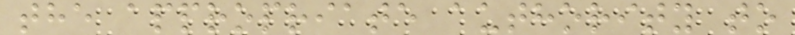the appropriate authority to
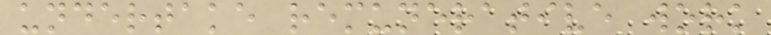undertake remunerative work
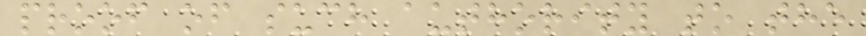proof of such authority to the
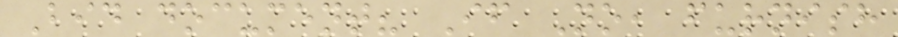Bid document? If No, furnish
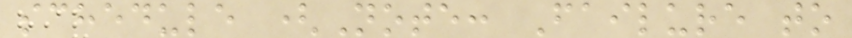schedule (Note: Failure to
